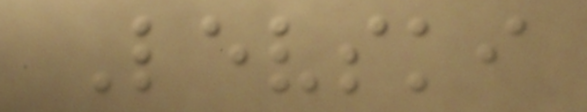Levski
